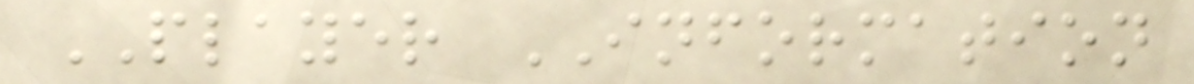PLAYER INFORMATION
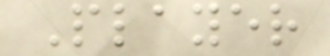Player
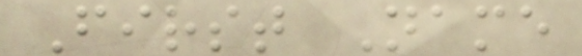First Name
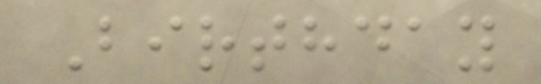Birthday
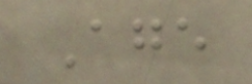Age
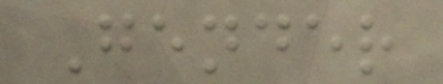Gender
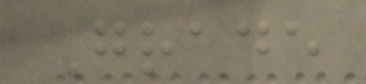Grade
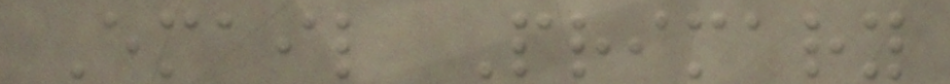Email Primary
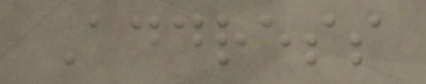Address
